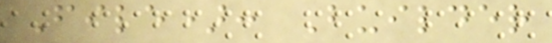File): Builder
